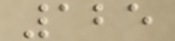125
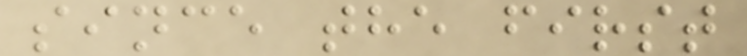since the first
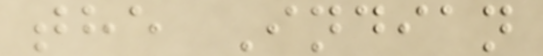the Indian
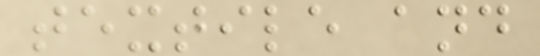textile and
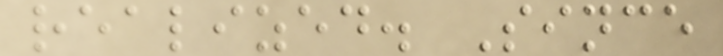realized. Since
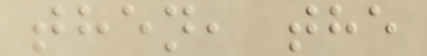then, the
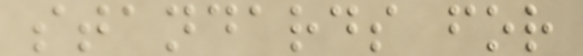standards for
